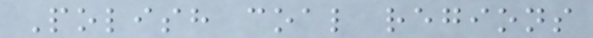Polish coal regions
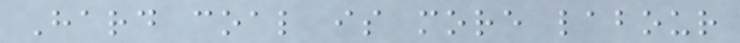Hard coal is more labour
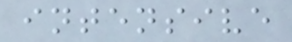intensive
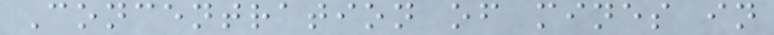Concentration of mines in
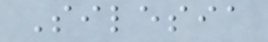Silesia
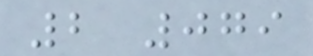2 079
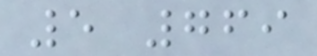5 769
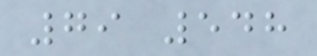79 548
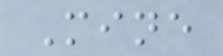Mine
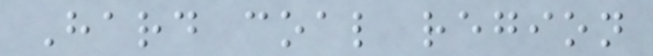Hard coal region
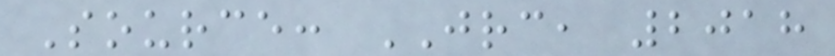Source: JRC, 2018
